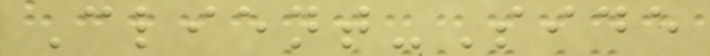Client-Side
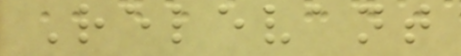Relevant
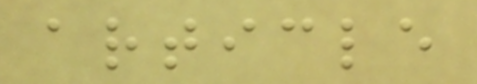article
